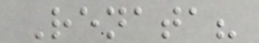Renata?
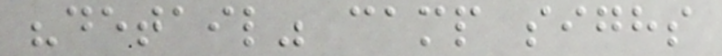"detail" camp sighs
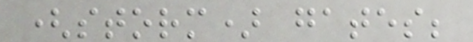(storm) gates;
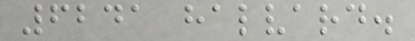6241 halvard.
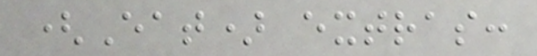(Eat) extras:
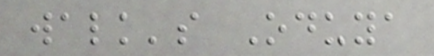walk's Oduya
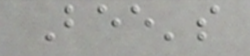Bee's
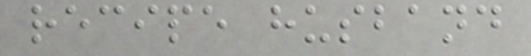recipe husband
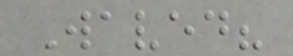Waved?
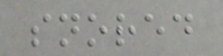snored
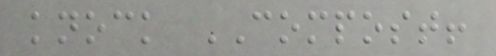knock COMPOST!
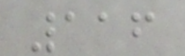116
